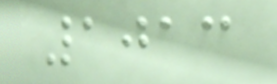1013
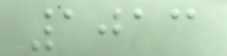1013
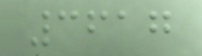3617
